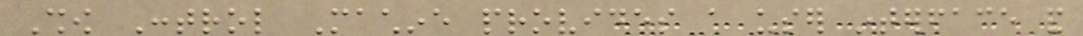Show Control Machine provides a user interface and
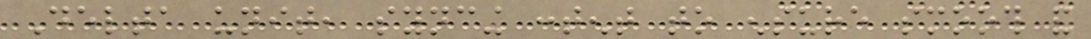Delta unit, syncing content to ensure smooth and
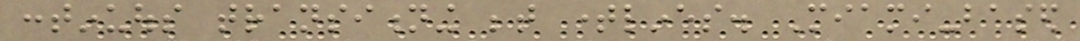continuous transitioning between timelines. Miami-based
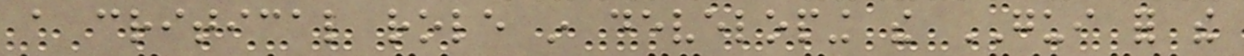a critical role in developing the GUI for the
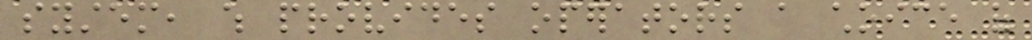system, which provides operators a choice of
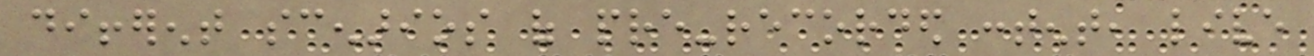different scenarios of pre-recorded content, live
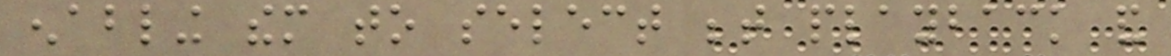enabling them to select between playback and
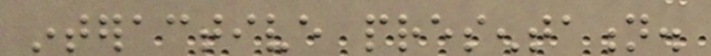interactive presentation.
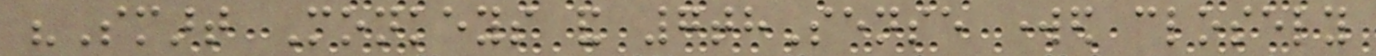"Smart Monkeys and 7thSense worked closely
